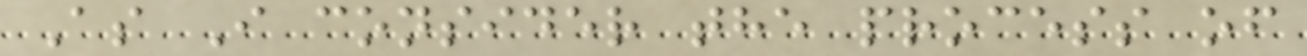As I consider the process of
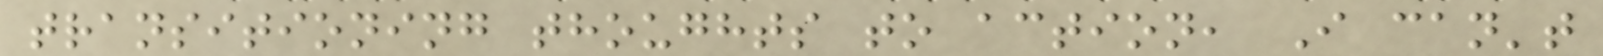transitioning thoughts to action, I can't
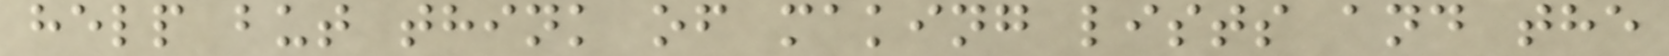help but think of making lists and the
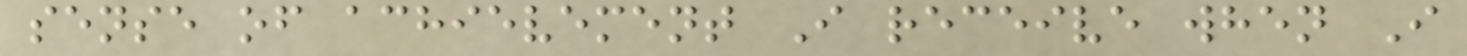sense of achievement I receive when I
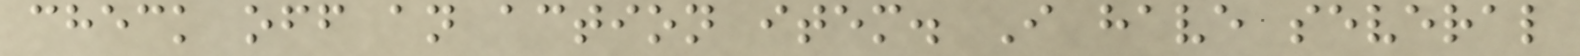check off an action item. I have several
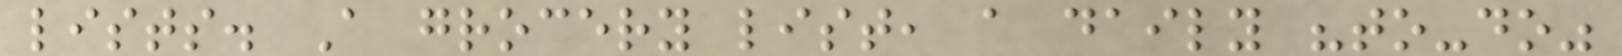lists. A grocery list, a daily "to-do"
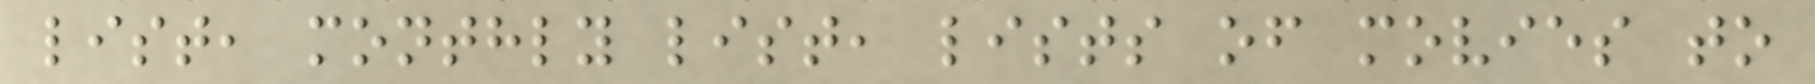list, monthly list, lists of movies to
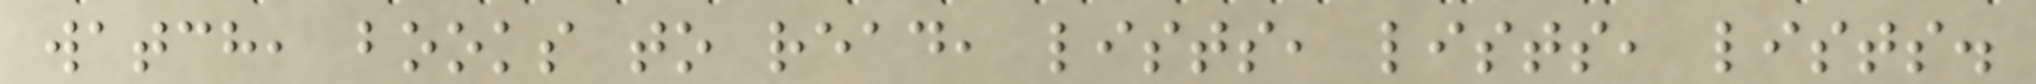watch, books to read, lists, lists, lists.
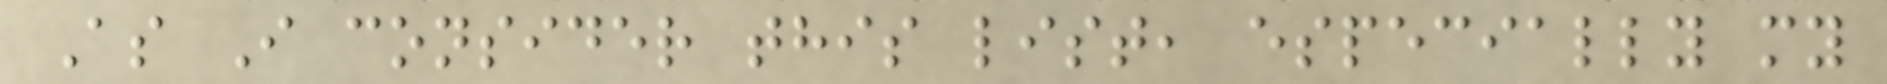As I consider this list, especially my
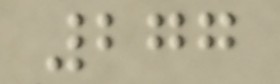277
